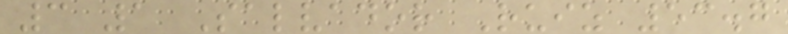3 1 Salvador Ruiz 53.7
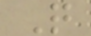Q
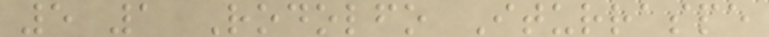5 1 Rodolfo Iturraspe
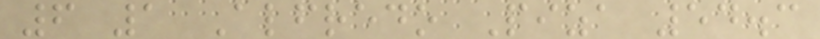6 1 Alfredo Piza 54.3
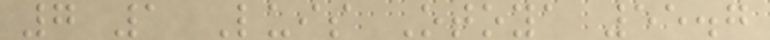7 1 Luis Otoya 55.7
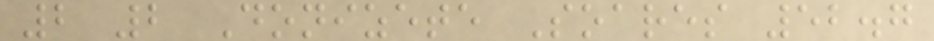2 2 Donizete Soares 52.7
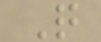Q
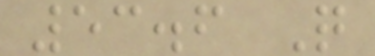53.6 Q
